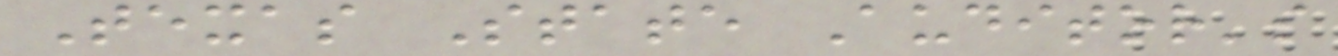Texas State Auditor's
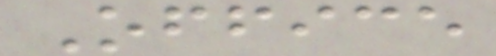Office
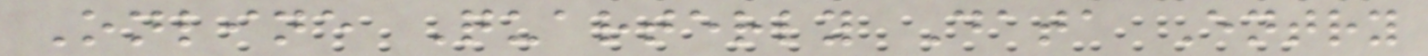Online Quarterly Data Entry
